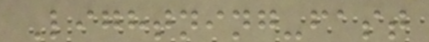Lightning-fast
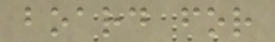board for
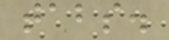tabs.
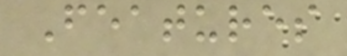Features
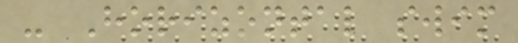- Horizontal swim
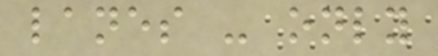lanes - only
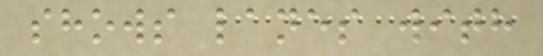shows lanes with
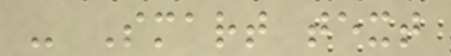- Smart text
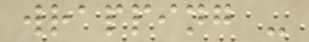wrapping -
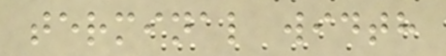terminal width
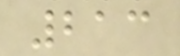213
